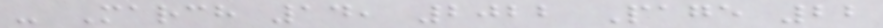- March 14, 2022 Page 22
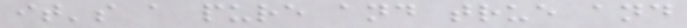it's a pure and true and
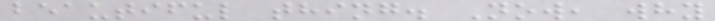beautiful thing. Now, why
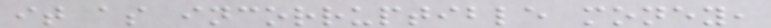it as incorruptible money,
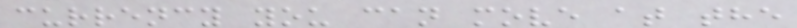currency you can move at the
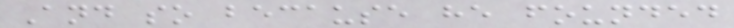And so because he founded
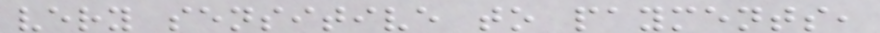very sensitive to payments,
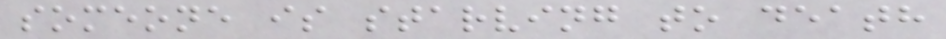someone is starving to death
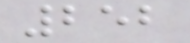252
